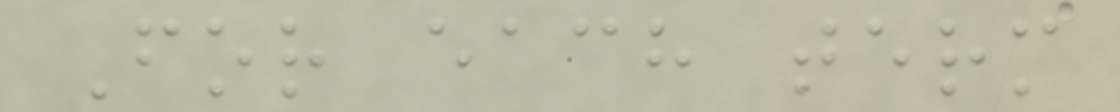For each term
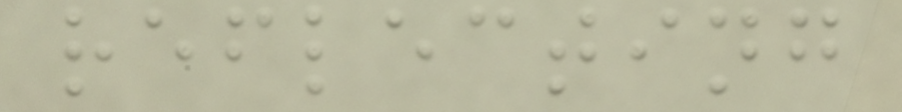reflecting
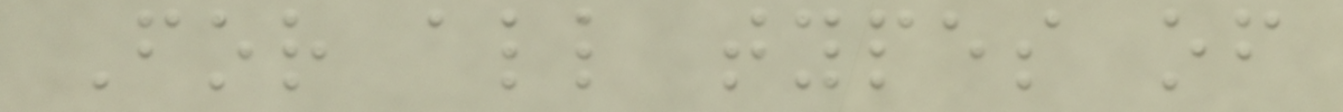For all types of
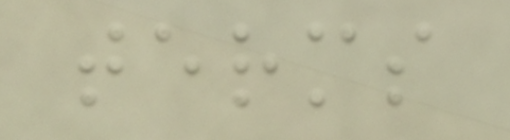terms
